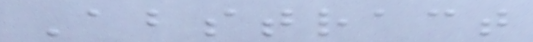Abstract
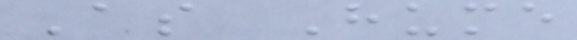As Hume
